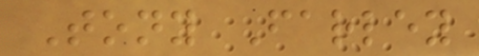Tony Farley
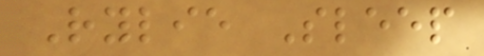Rylie Sleep
